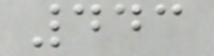443
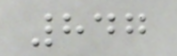847
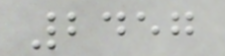2457
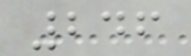246
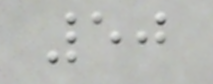50
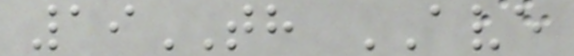19TH AVE
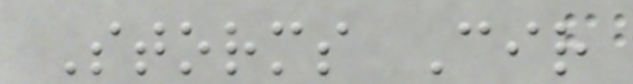Storms Cir
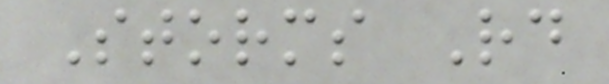Storms Rd
